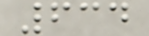634
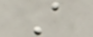A
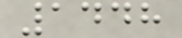1448
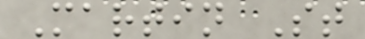Martin St
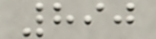890
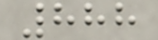888
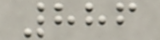886
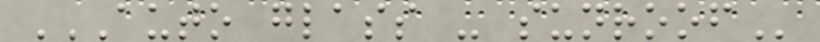AUTO GLASS - SUNROOF
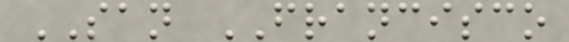SAN FRANCISCO
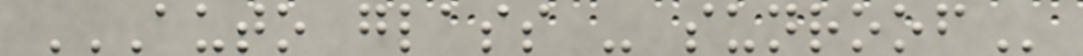AUTO GLASS - SUNROOF
